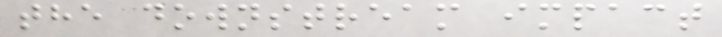the downstream impact
